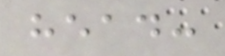head:
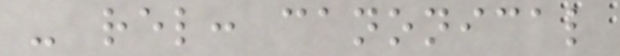- rel: canonical
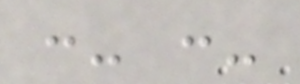:- :-
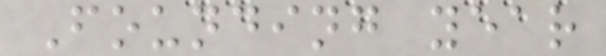Founding year
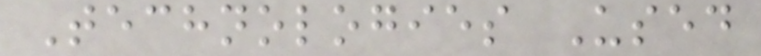Technologies Used
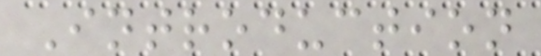Introduction
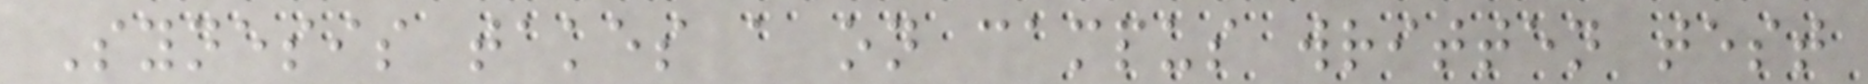Synesis takes a on campus written test
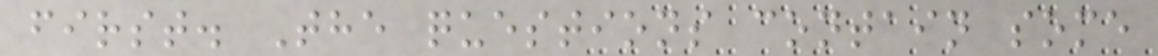first. The questions contain some
